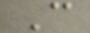C
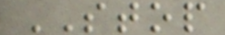STOP
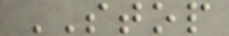STOP
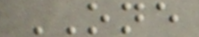ONE
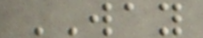WAY
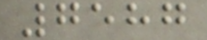7587
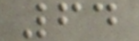64
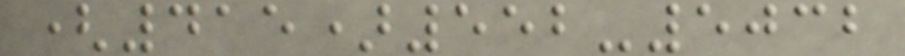(415)552-5032
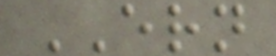ERN
